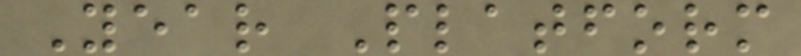Year Platform
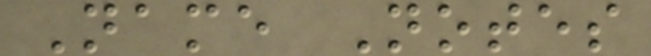Name Notes
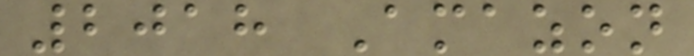2018 Amazon
